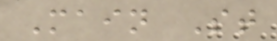Main St
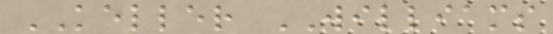KELLER WILLIAMS
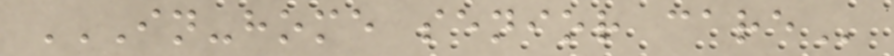IN-HOME SENIOR CARE
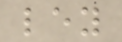ley
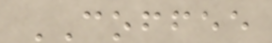COFFEE
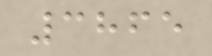3865
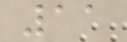11
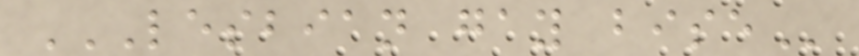LESBIAN GAY BISE
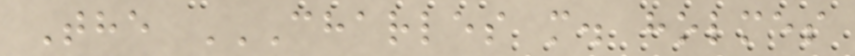The CHARLES M. HOLMES
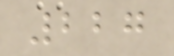227
